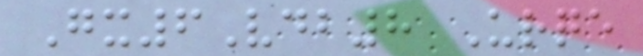Gx6Vdb8 Urqe
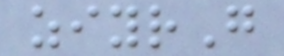ziyrG
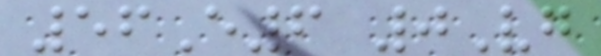56E6 0Vg
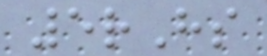5rHs
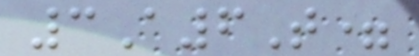3A6T=
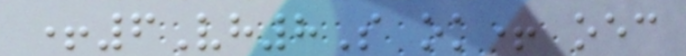+6Vh8S ok+ oec
